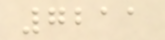7211
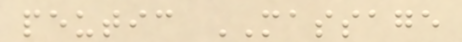peutic MASSAGE
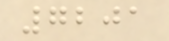7201
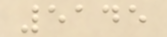5145
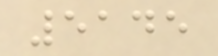5145
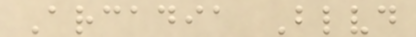Arcadia Blvd
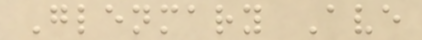Glenmary Ave
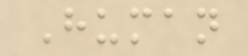Human
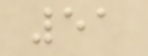51
